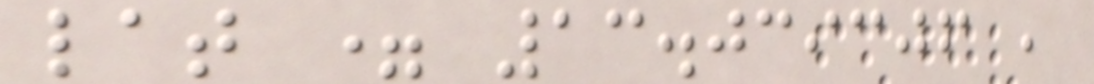lat = 13.039306 ,
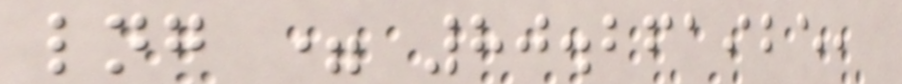lng = 80.261925,
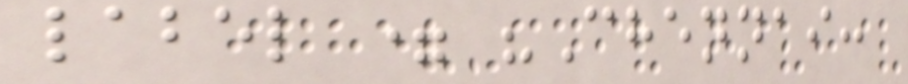label = "Chennai:
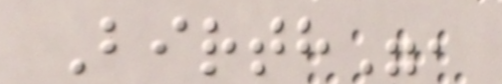Birth",
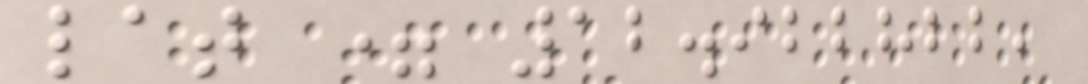lat = 12.922822,
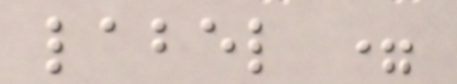label =
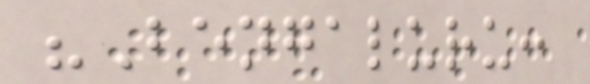"Bengaluru:
